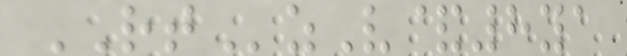RTzV&8ya
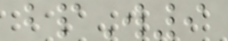bpW9
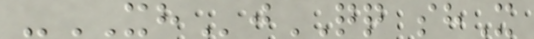-XHjQQ shX
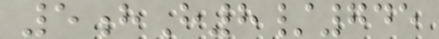5hH8/745
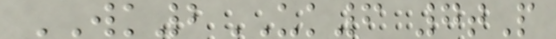WK2UK6 7tP
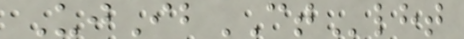UjIbCTlht
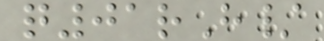q01rH/
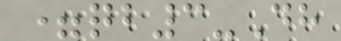=qb3-Dh
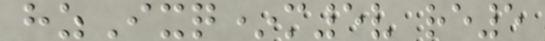hzIxq*m5v re5
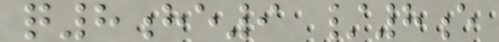q8he9 /8e
